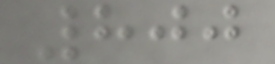800
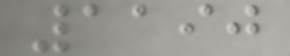1190
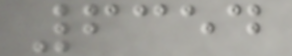6354
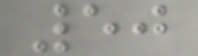50
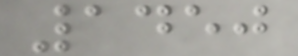1450
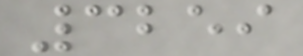3259
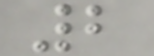2
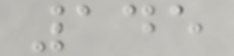145
